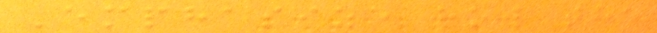Emphasize how the
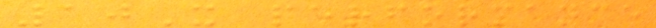10X performance
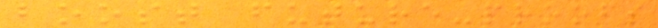boost future-proofs
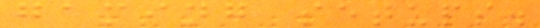gaming setups.
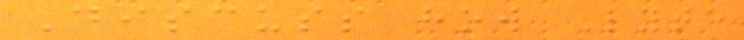Discuss how Lyte
